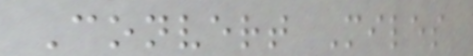Convert Miles
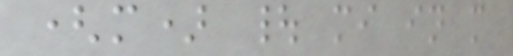(m) | mi in m
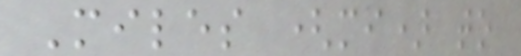Miles (mi) to
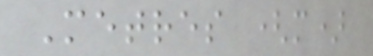Metres (m)
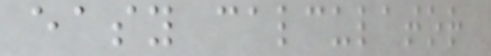easy calculator
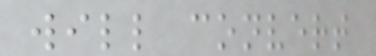will convert
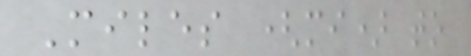Miles (mi) to
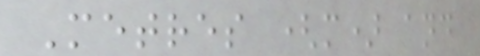Metres (m) and
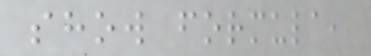show formula,
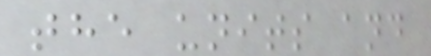the units and
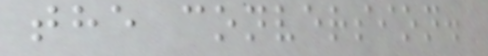the conversion.
